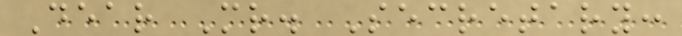Dear Mr. Secretary:
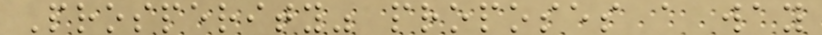Prosperity" proposes a way
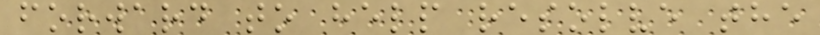forward to help resolve the
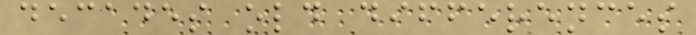decades old differences
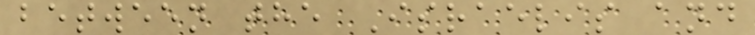between the Israelis and
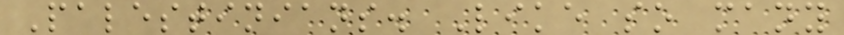Palestinians. Like so many
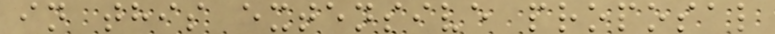in this extensive proposal
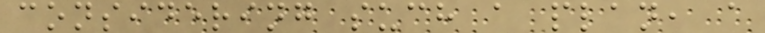considering such a plan, a
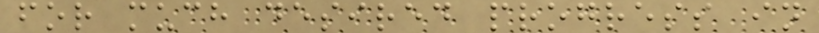for much desired progress in
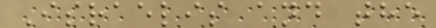Israelis and the
